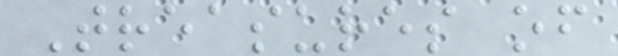Treasures of
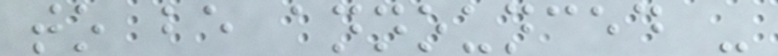to be announced -
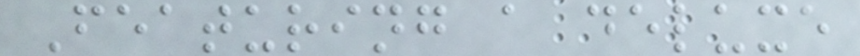Featuring a deluxe
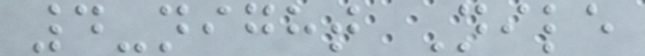4-night Nile
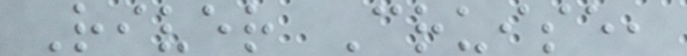River Cruise,
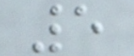5
